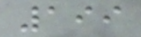199
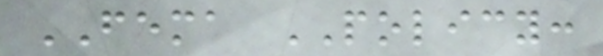FEMA POLICY:
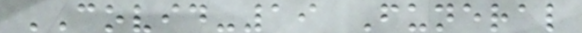COVID-19 Funeral
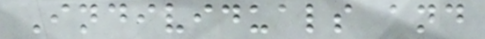Individuals and
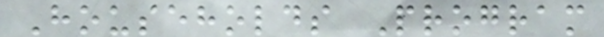Households Program
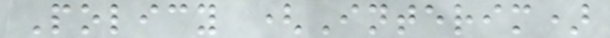Policy (Interim)
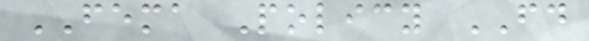FEMA Policy FD
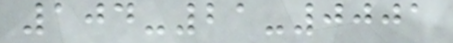104-21-0001
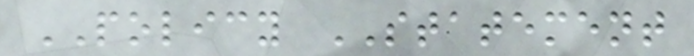POLICY STATEMENT
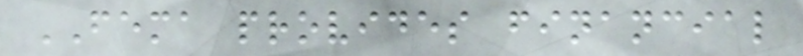FEMA provides financial
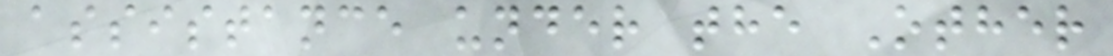assistance under the Other
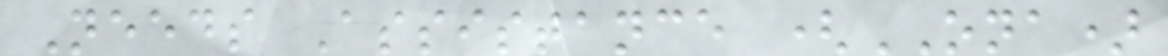Needs Assistance (ONA)
